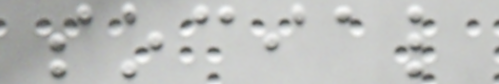social
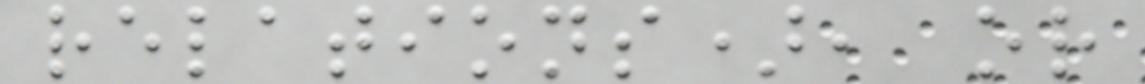relations), or
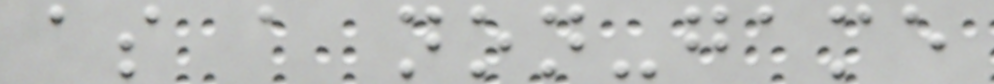as a non-game
